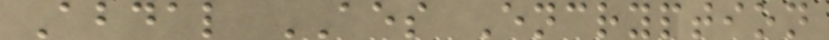Abdal AES Encryption
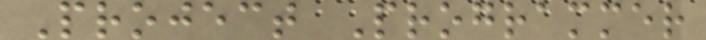Project Programmer
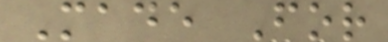Made For
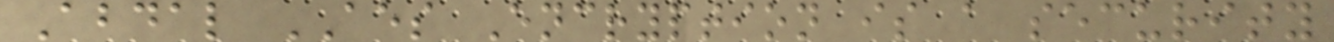Abdal AES Encryption is a security
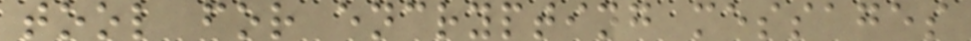tool for encrypting messages
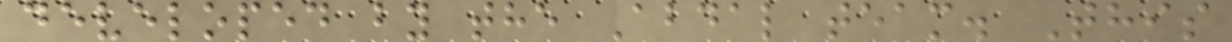developed by the Abdal team. This
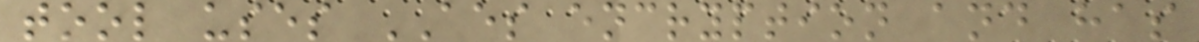tool uses AES encryption and has
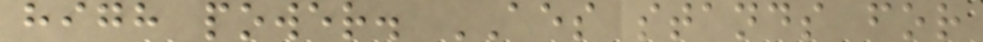high power. AES stands for
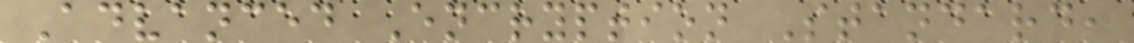Advanced Encryption Standard,
